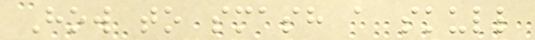How to smash a skull
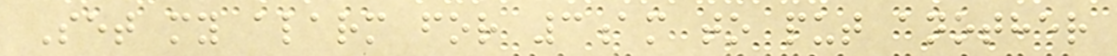Set my alarm for 3am to put another
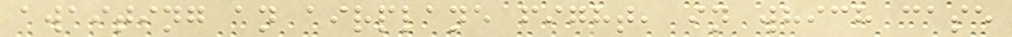awaiting an airplane fight, in which case
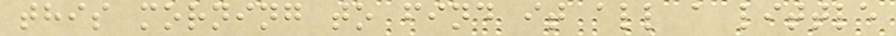this morning to find it all a little
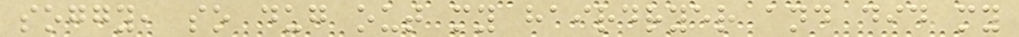soggy, so dug out my hairdryer and did my
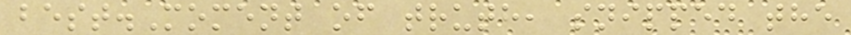best.Moment of truth, snipped the
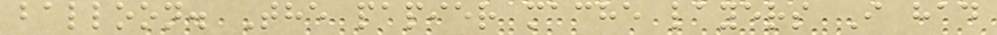balloon. The papier mache layers I had
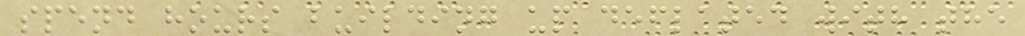spend hours building up deflated with the
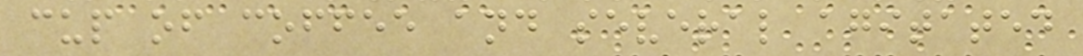cup of coffee and several agitated
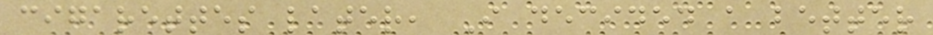cigarettes later, I decided a better
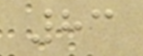83
